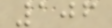106
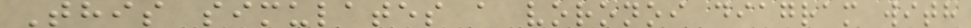This simulates a voronoi diagram with
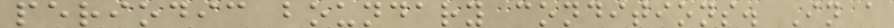periodic boundary conditions. In a
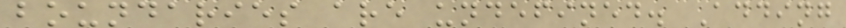boundaries are undefined. Adding
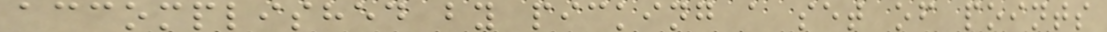accomplished by picking a set of points
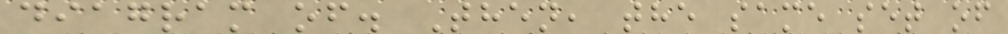diagram of. Then, the same set of
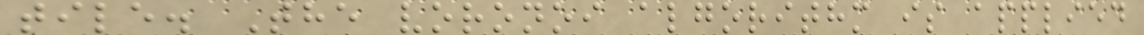tile. The voronoi algorithm is applied
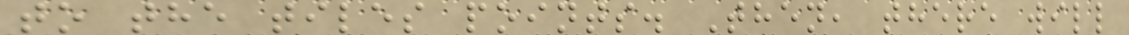to the tiles points. Then, there will
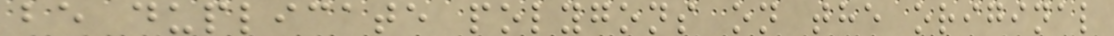be duplicate polygons on the original
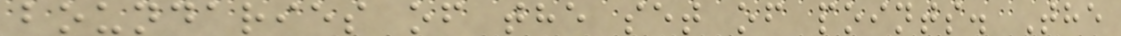boundaries of the set of points. The
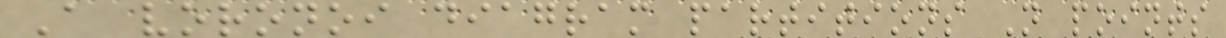A voronoi diagram partitions N points
